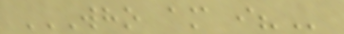WHO AM I?
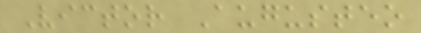Victor Augusteo
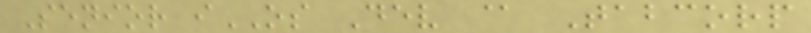Senior iOS Dev @ Tabcorp
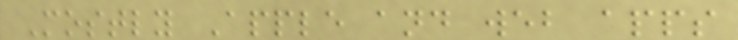Mostly Apple and web apps
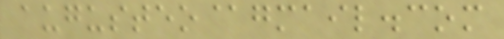augusteo@gmail.com
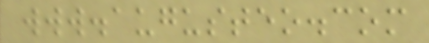www.augusteo.com
